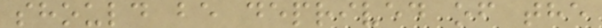should be deprived of the
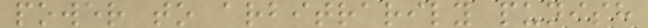power to arbitrarily punish
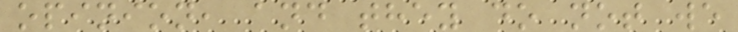opinion, and they do not we
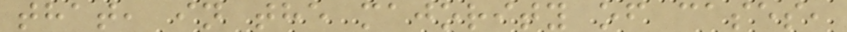that, in the majority of cases,
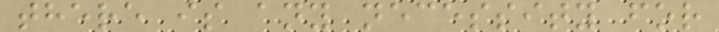there is any necessity for
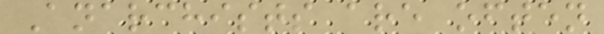Anarchists are often
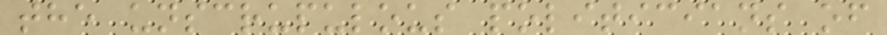the unscrupulous politicians of
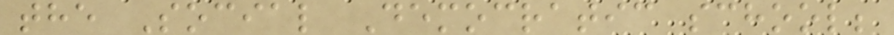the Social Democratic school;
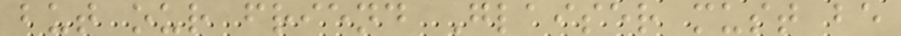but our friend Glaiser must be
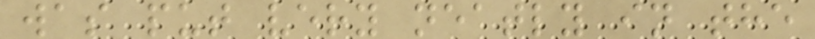was put very neatly in the
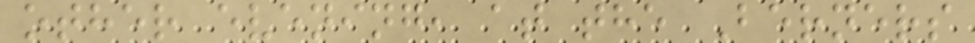other evening, at the Berners
